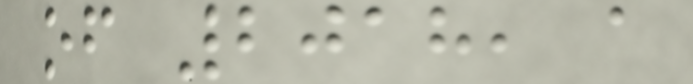of 2018, a
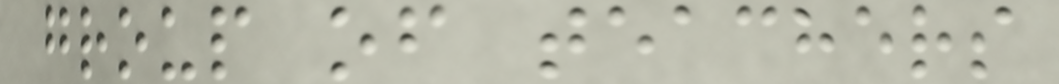group of teachers
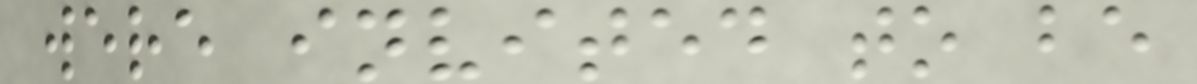were invited to be
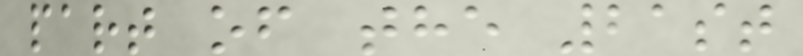part of the 21st
